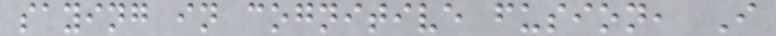saying in cognitive fusion, I
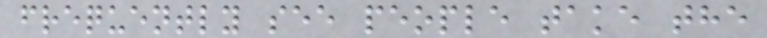frequently see people take the
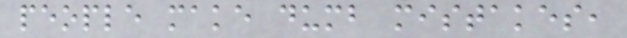people make dumb mistakes,
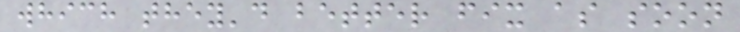which they'd better fix as soon
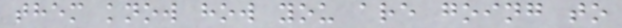them know how you are going to
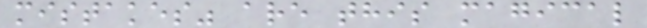mistakes" are this magical
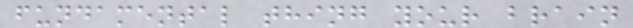fundamental thing your brain
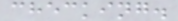checking.
